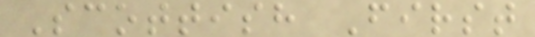Scottish First
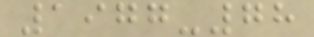1977-78
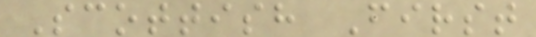Scottish First
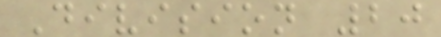Division 20
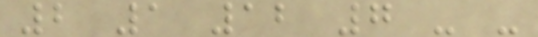2 1 12 7 - -
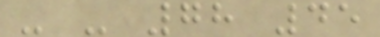- - 78 45
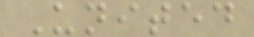United
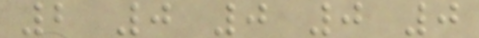2 0 0 0 0
